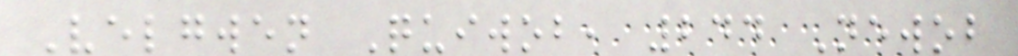Velgwen Quiwob, 244 Newob
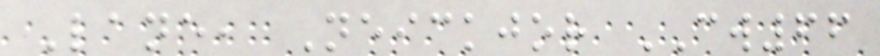Lane, Neickjor CW66
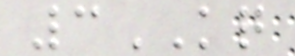3KQ
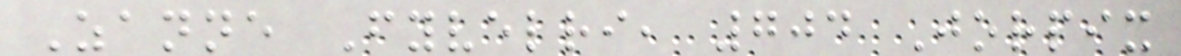Zanne Fyvelri, 704 Jorpix
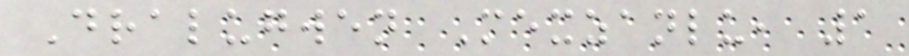Dralugwen Mexzanlu, 1
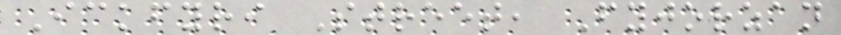Ickfyri Street, Fyjorzan
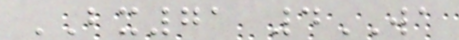BX71 4WA
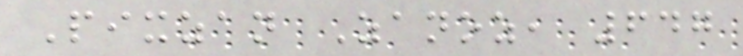Pixzan Zanoz, 647
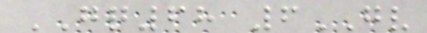GQ68 6GV
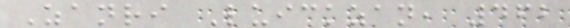Zanri Luickzan, 462
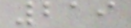219
